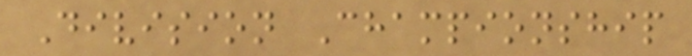Division Championship
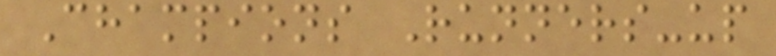Champions Runners-up
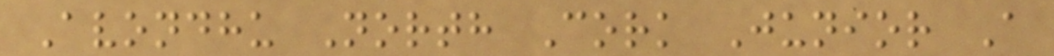Avondhu North Cork Junior A
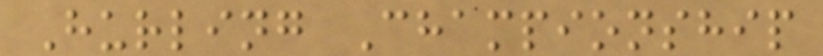Hurling Championship
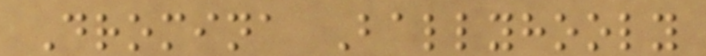Dromina Ballyhooly
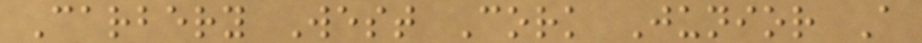Carbery West Cork Junior A
